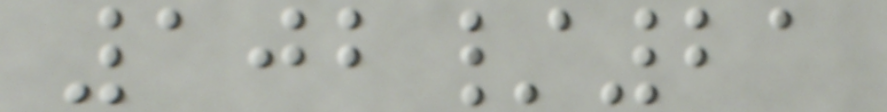102/21
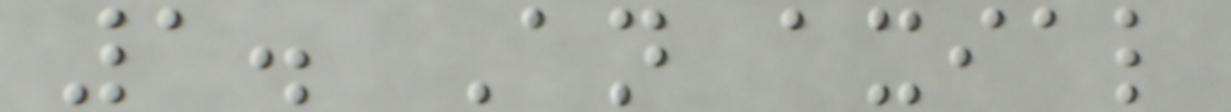1. An axial
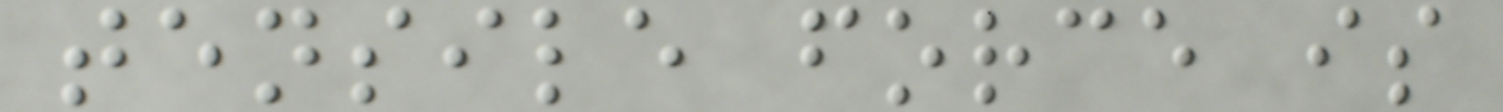tensile force is
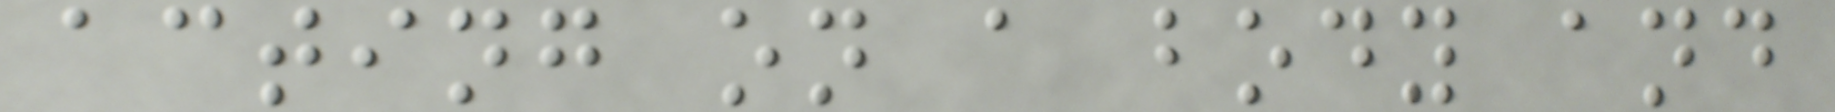acting on a body and
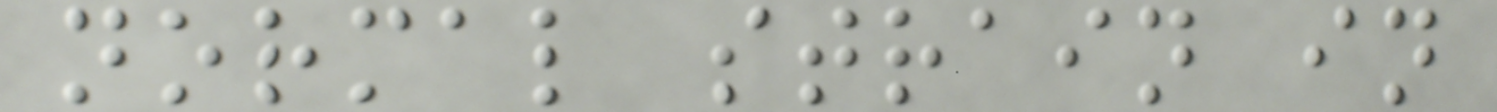normal strain in
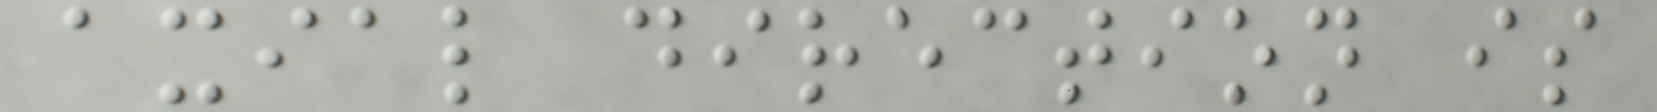axial direction is
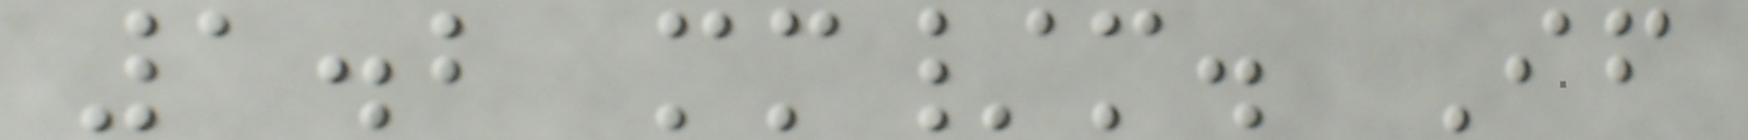1.2 mm/m. If
